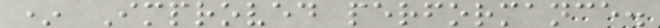* Improved performance.
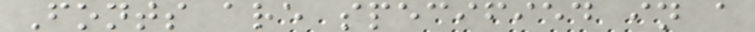Fonts are specified in a
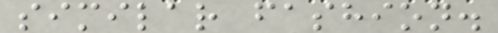similar fashion.
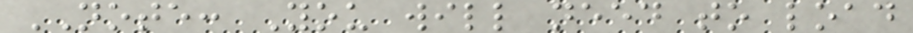NOTE: You will need to load
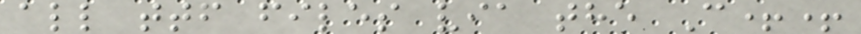all ttf files via the C++
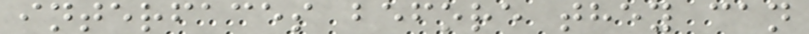interfaces before they can
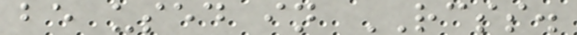be used in RCSS.
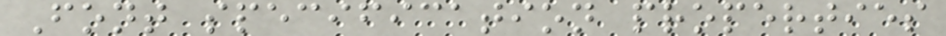Font specification properties
